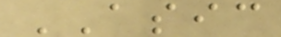ASIC
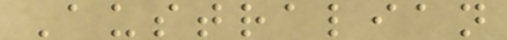Australian
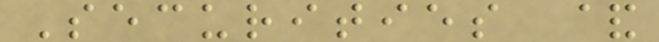Securities &
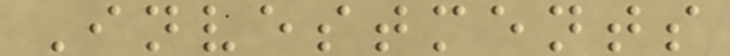Investments
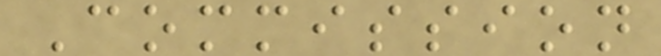Commission
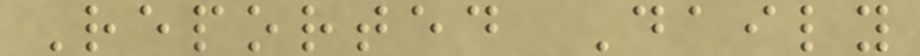Reported Daily
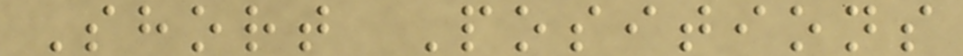Short Positions
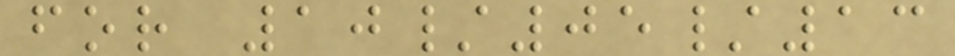for 10/05/13
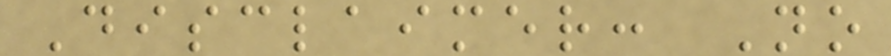Disclaimer: No
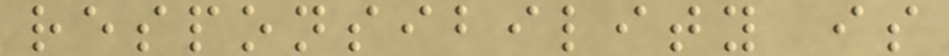responsibility is
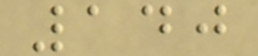140
